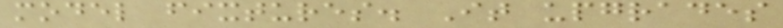model fixtures. It upgrades
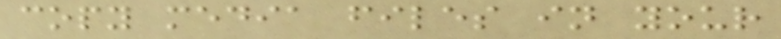copy media files in your
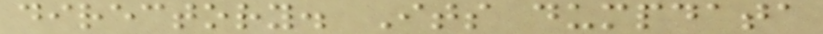directory. Its dumpdata
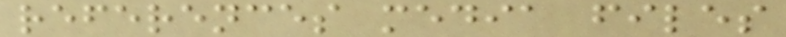references media files
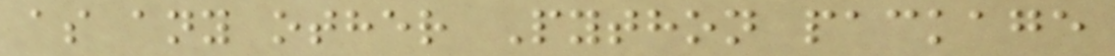as any other Python package
